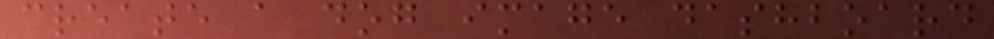create a dog image dashboard
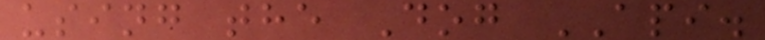using the Dog API.
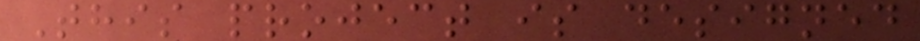This project is designed
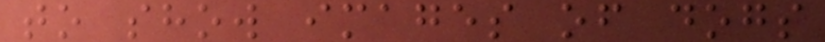to show images of dogs
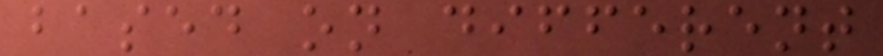based on different
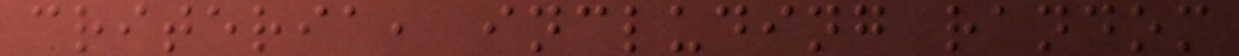criteria, including random
